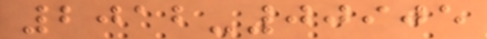2012-00905
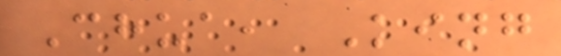Chua, King
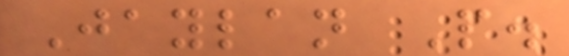Jaylan P.
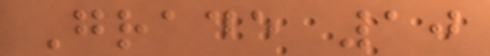Grade 10
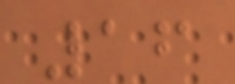16
